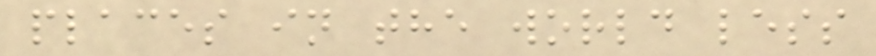places in the world less
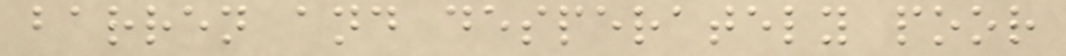barren and desperately poor
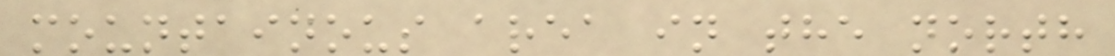mountainous area in the north
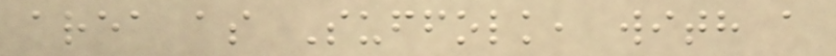area as Suffolk, with a
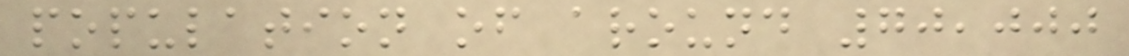population of around 70,000
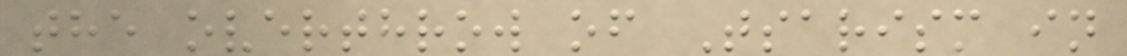the overthrow of Tsarism in
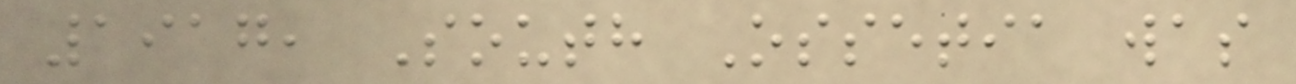1917, South Ossetia was
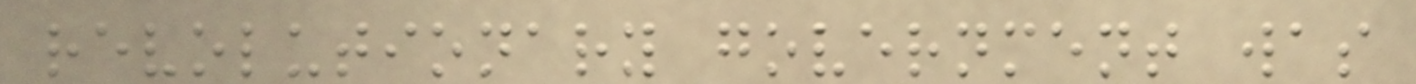revolutionary government was
